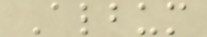Album
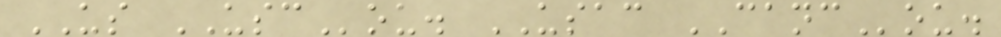US USCou. USAC CANCou.
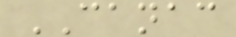CANAC
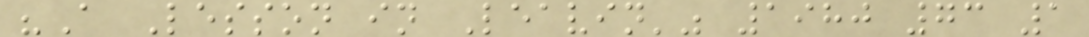"A Lesson in Leavin'" 1980 73 1
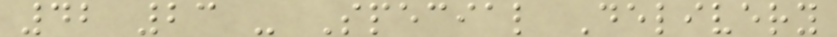42 23 - Special Delivery
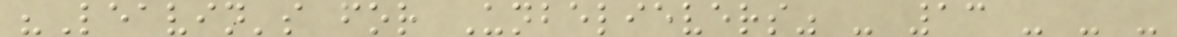"Leavin's for Unbelievers" - 13 - - -
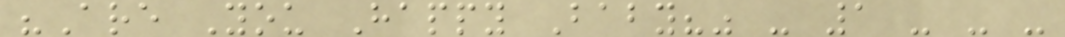"Are You Happy Baby?" - 1 - - -
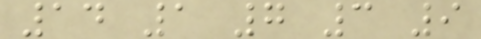14 1 7 3 9
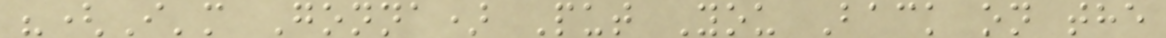"(I'm Gonna) Put You Back on the
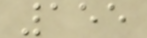155
